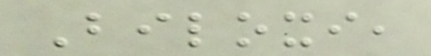Biloxi,
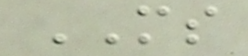MS
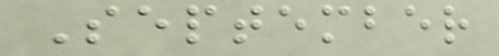September
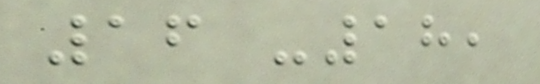16 -18,
